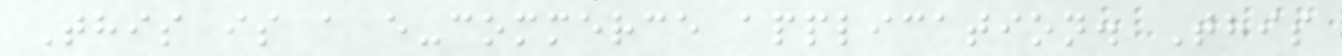This is a e-commerce application. This
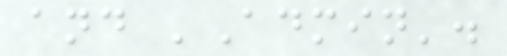and 'Admin'.
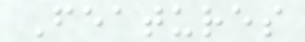Features
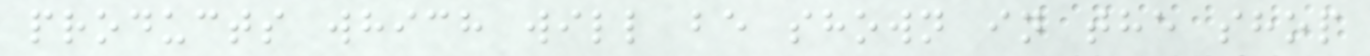products which will be shown in the shop
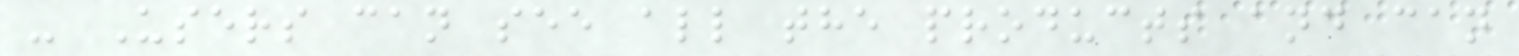- Users can see all the products and can
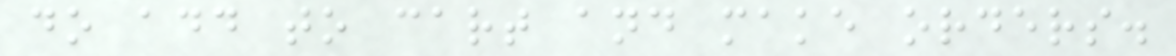do add to cart and make orders.
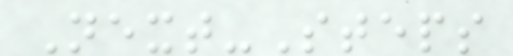Next-Steps
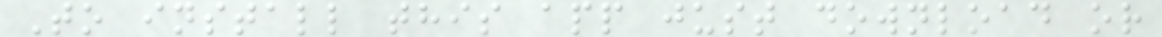To install this app just download or
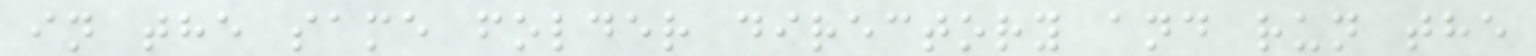in the same folder directory and run the
